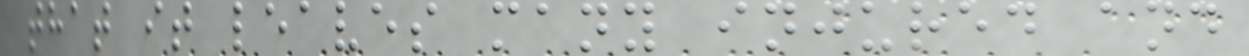that it leaves many injured and
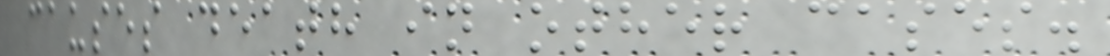causes death in other cases.
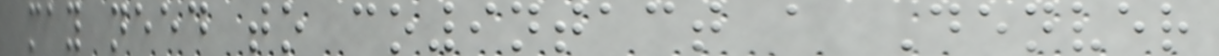may need to co9ntact a Denver
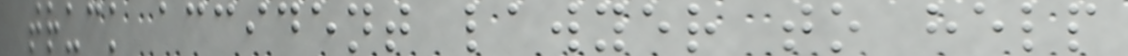truck accident lawyer to help
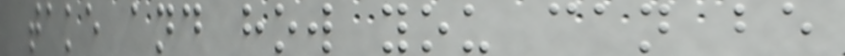take and how you can be
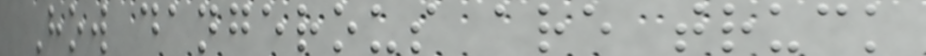How dangerous are truck
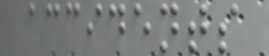accidents
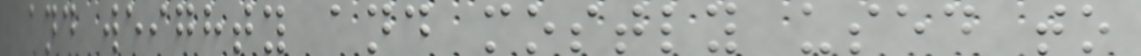and weighty and mostly used to
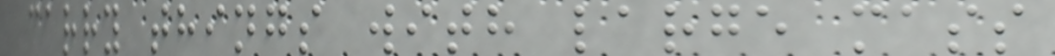carry things with large mass
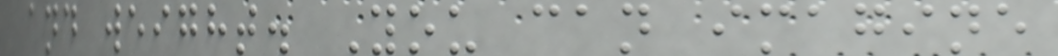and weight. You can imagine
